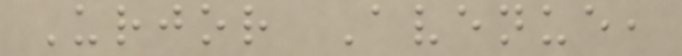Urjor Avenue,
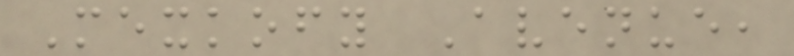Mexkofy Avenue,
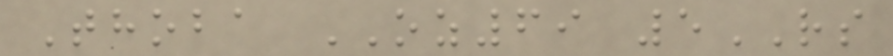Thoba OZ69 5RS
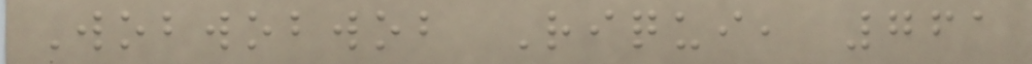Wobwobwob Riqui, 761
